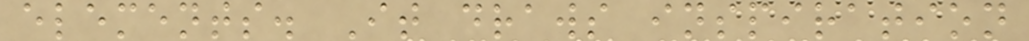elements. It draws inspiration
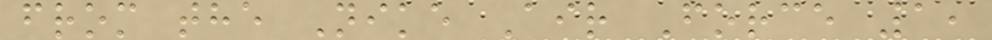from the Nike Air Force 1,
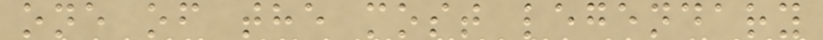one of the most legendary
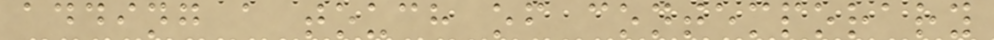adding a touch of contemporary
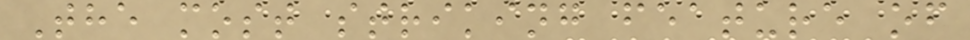The most striking feature of
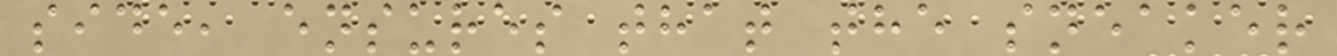side, ensures that the sneaker
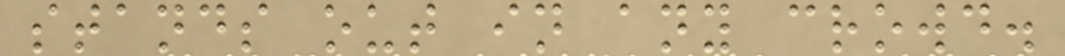stands out in any crowd.
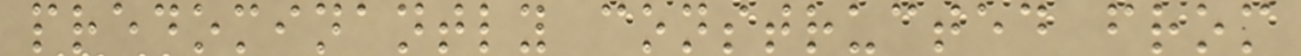predominantly constructed from
